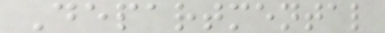Departmental
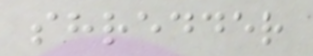shredder
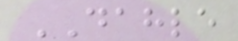DAHLE
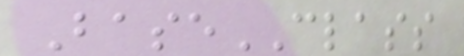BaseCLASS
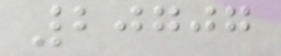20707
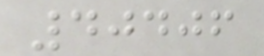40406
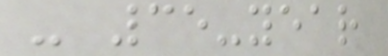- 35-year
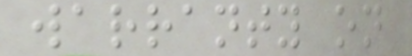warranty on
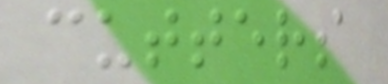cutters
